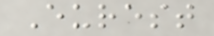Eurest
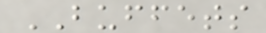BUFFETS
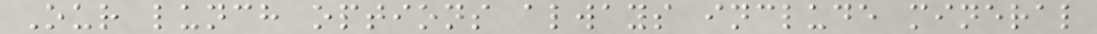Our lunch options always include mineral
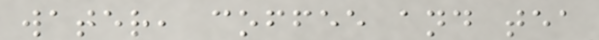water, coffee and tea
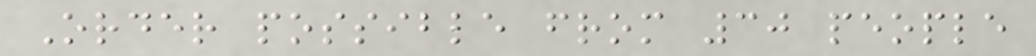Order possible from 30 people
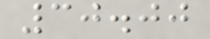30.00
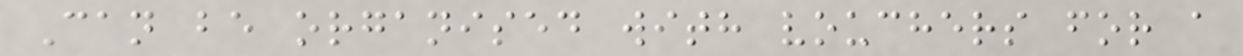Can be organised with vouchers for a
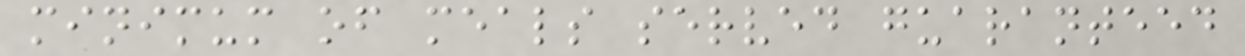minimum of meals served guaranteed
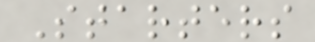Starters
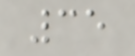35
